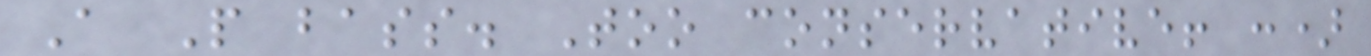A P bass. Too conservative! :)
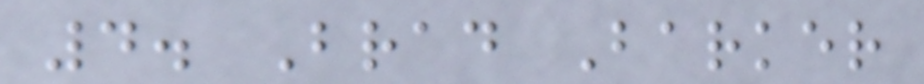4. Brad Barker
